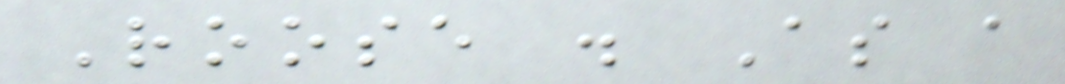Roose . As a
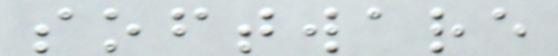software
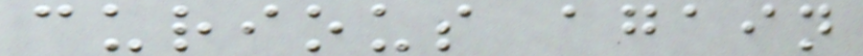curious again
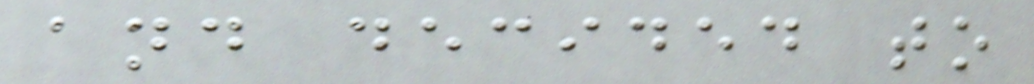and decided to
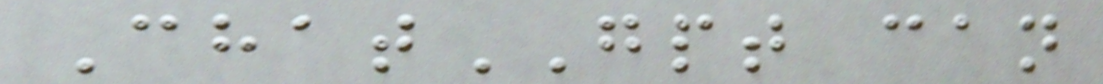ChatGPT can
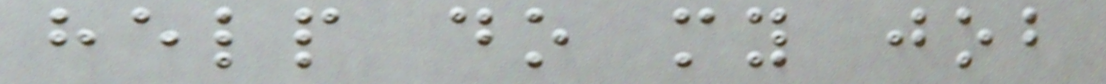help do my job
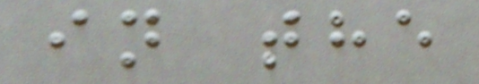in the
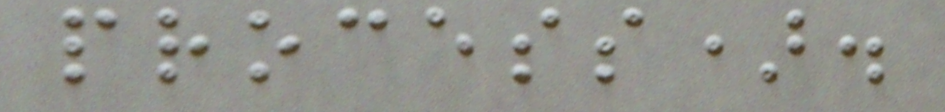process).
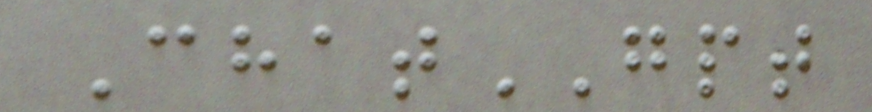ChatGPT
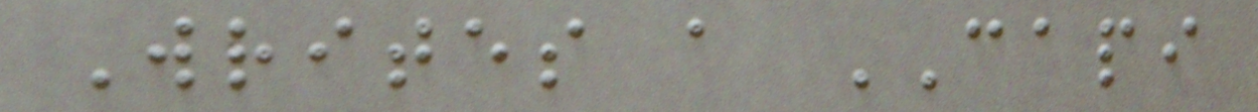Writes a CAPI
